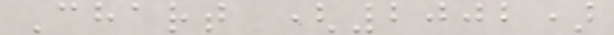Chart (2002)
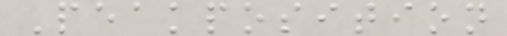Peakposition
